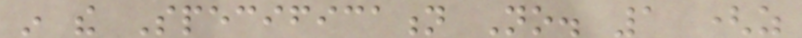in the Specification No. 1 (as
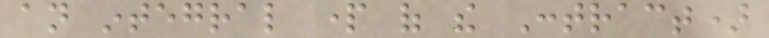an integral part of the Contract)
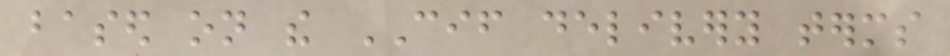based on the CIF delivery terms
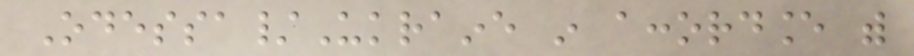Odessa/Ukraine in accordance with
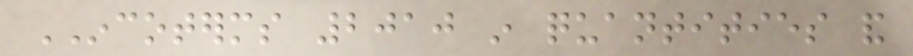INCOTERMS 2010 in quantities and
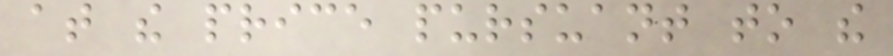at the price pursuant to the
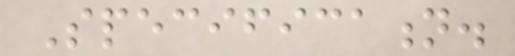Specification.
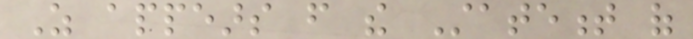As appears from the Statement of
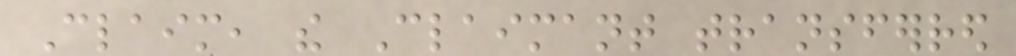Claim, the Claimant transferred
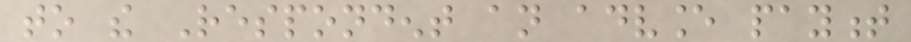to the Respondent an advance payment
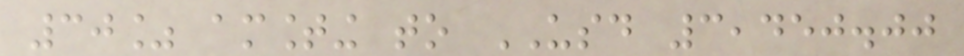30% amounting to USD 3,450.00
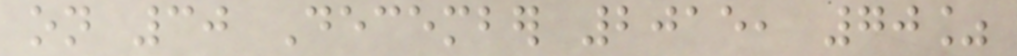on 30 December 2015, 70%
